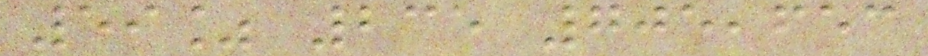59% 235 705,653
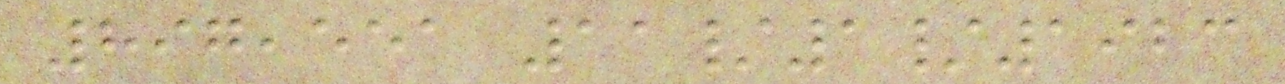897,551 11/1/1923
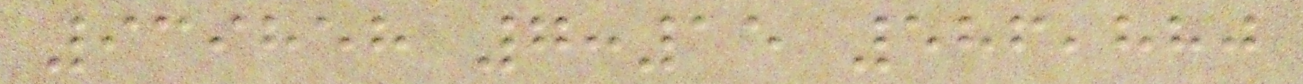939858 7:15 586,880
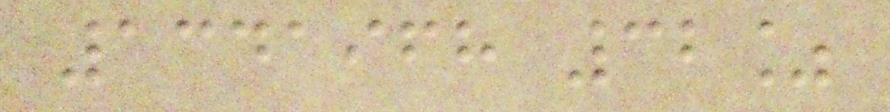1341968 32%
